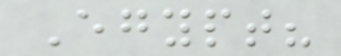Egypt?
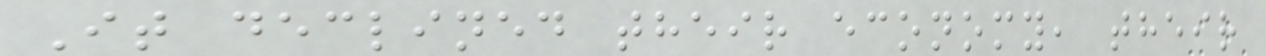It declined their economy, their
